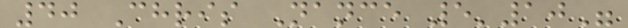40 Chris Nance 5'10"
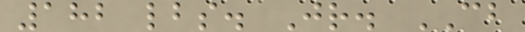182 lbs. Jr. CB
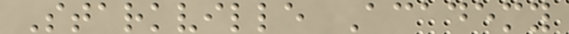Starkville Academy
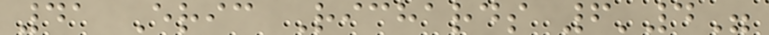41 Eric Richards 6'4"
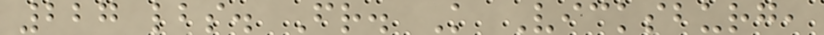227 lbs. Fr. K Vicksburg,
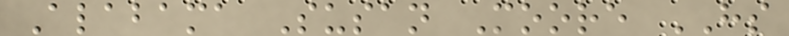Alabama Susan Moore HS
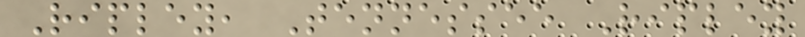Ripley, Tennessee Ripley
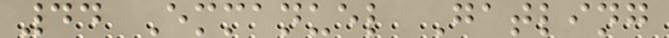44 Emmanuel Gatling
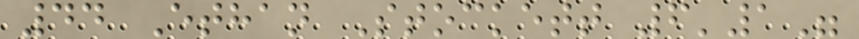44 Ethan Stockett 6'1"
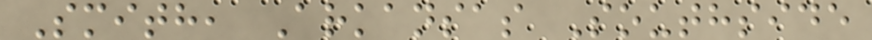Smith, Arkansas Southside
